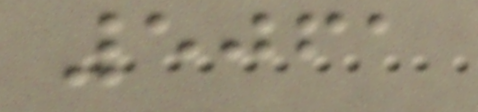5061
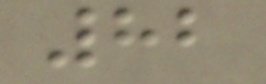82
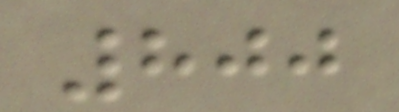800
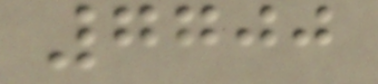7700
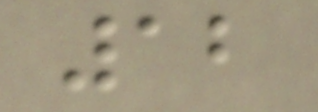12
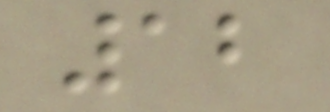12
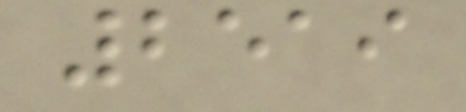2519
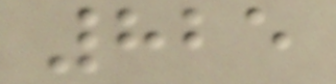825
